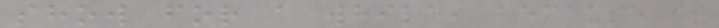show for a while, because it
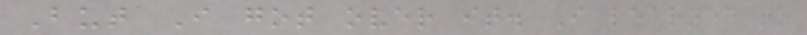But I got over it. I learned to
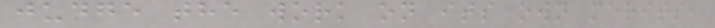judge the work on its own merits,
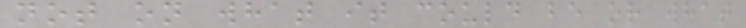not on what it could be or what
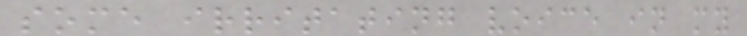some irritating voice in my
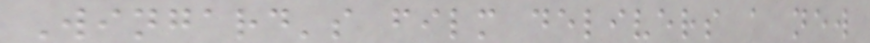Wingard's film delivers a new
